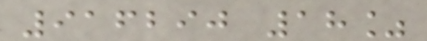916290 18%
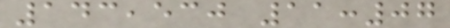143,530 11:07
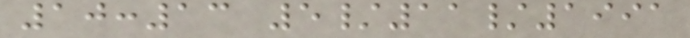10:13 5/11/1991
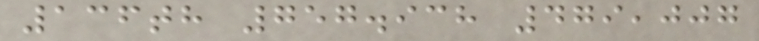136th 757.938 479,007
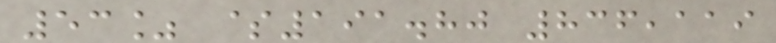53% $191.80 836,119
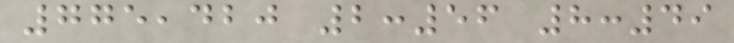775,420 2:56 8:49
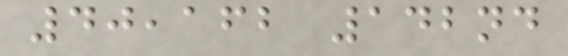40,162 142nd
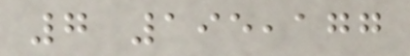7 195,177
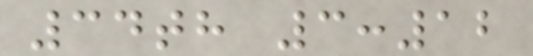34th 3:12
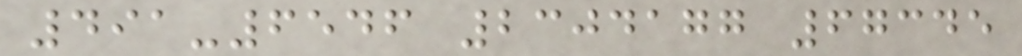491-6546 2304177 67345
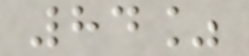84%
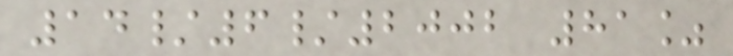14/6/2002 81%
